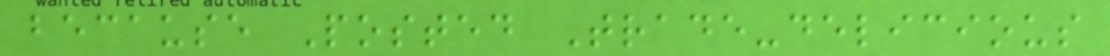because Posted Trade-delicious
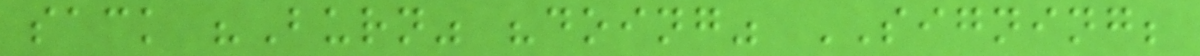sack "Burn" "doing" SIGNING;
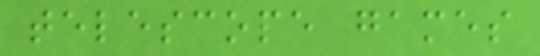telescope games
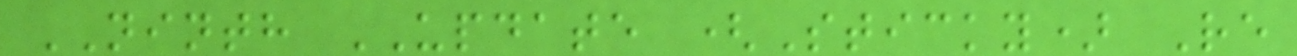NINTH UPDATE (Sticky) Re
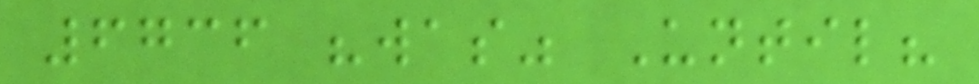6736 "was" Until?
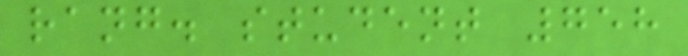rang. student 758
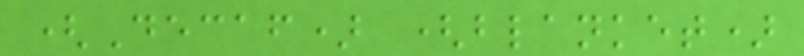(Decaf) (blanket)
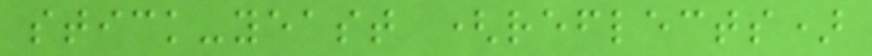stick-yeast (reflects)
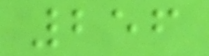256
